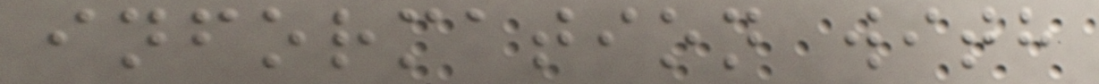information with
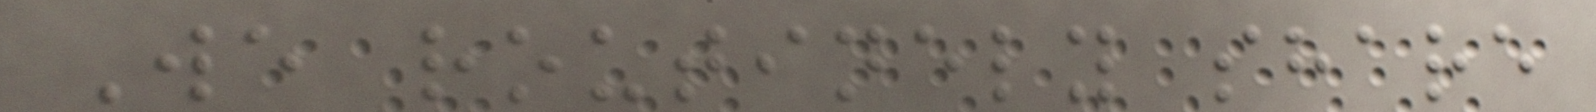We routinely share
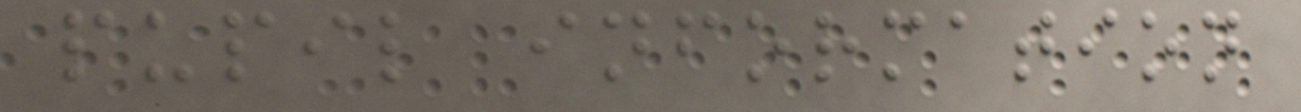pupil information
